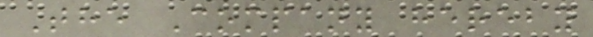The Company hereby
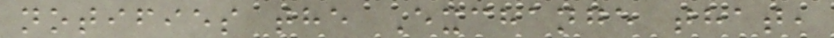notifies the Exchange that,
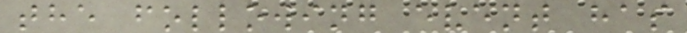the following event has
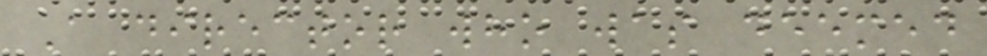A director who was deemed
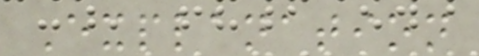Explanation
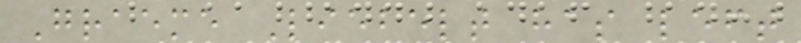Graeme Liebelt has left
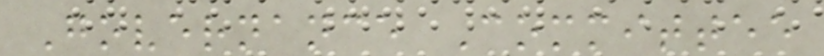Governance Committee
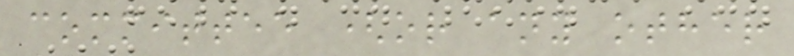committee (or any other
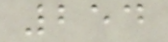254
